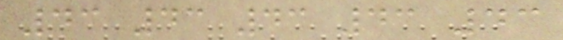43 43 43 43 43
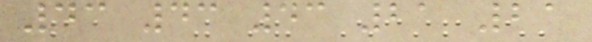43 43 43 21 21
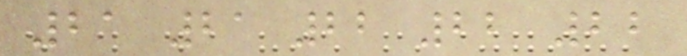21 21 22 22 22
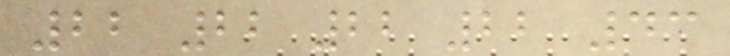22 22 22 22 43
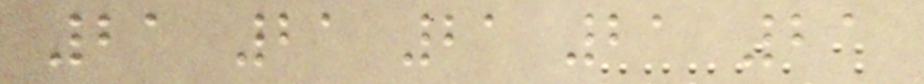21 21 21 21 21
